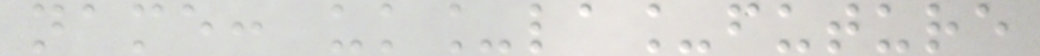name: uk_la_future
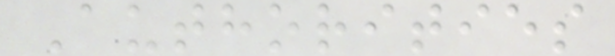Authorities
